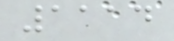1114
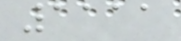1111
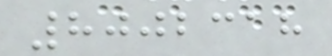8002318
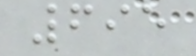695
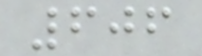606
